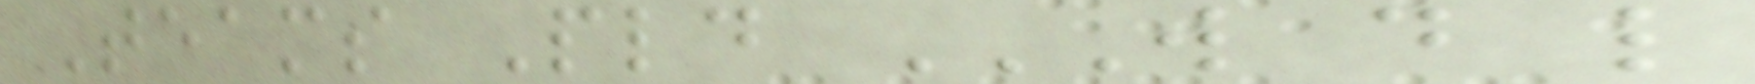Teams Pld W D L
